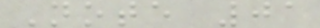Note 01
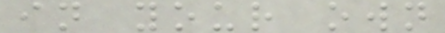in your own
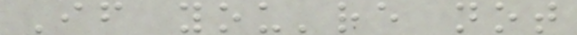If you're not
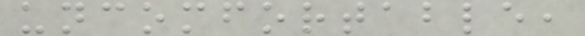uncomfortable,
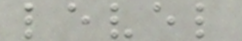level
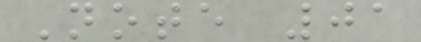Note 01
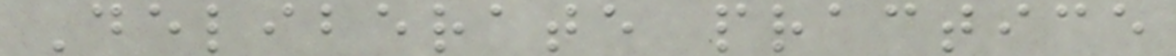Deliberate practice
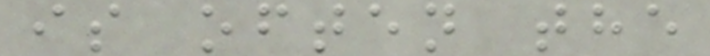is often the
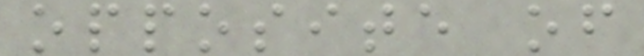opposite of
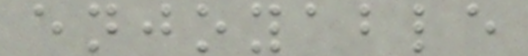enjoyable
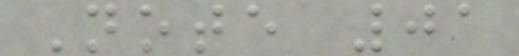Note 01
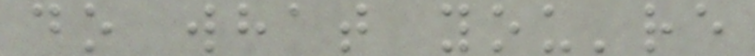do what you're
